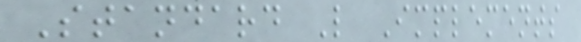Standard L Implements
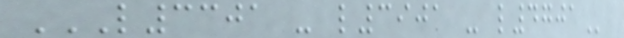L3301 - L3901 - L4701
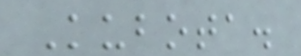Kubota.
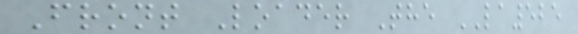Front Loader The LA525
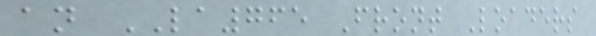an LA765 Front Loaders
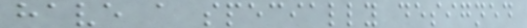have a specially designed
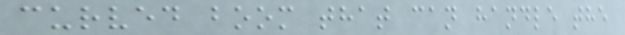curved boom that can handle the
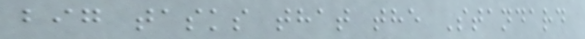big tasks that the Standard
